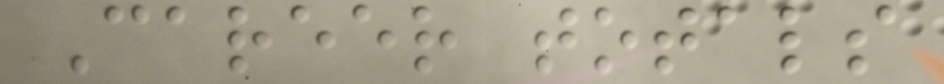Career totals
